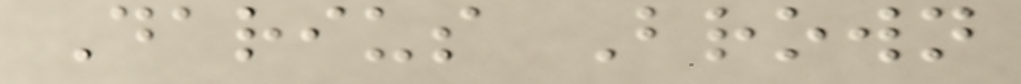Darius Brown
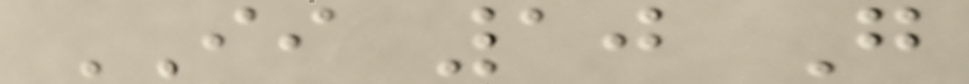II 10 G
